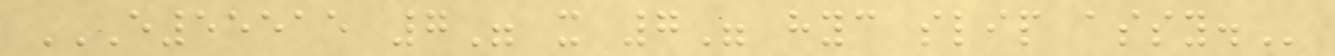E55515 7" X 7" HYC SLIP ASSY.
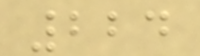224
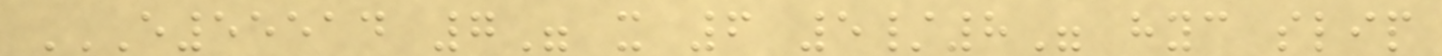E55514 7" X 6 5/8" HYC SLIP
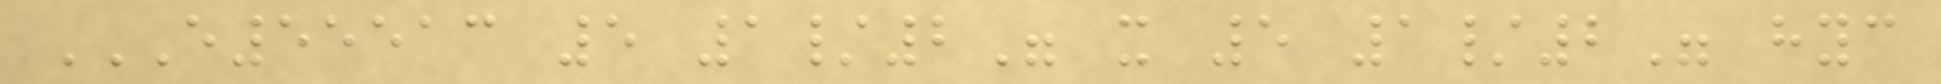E55513 5 1/2" X 5 1/2" HYC
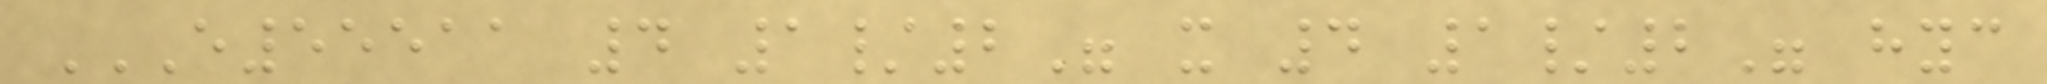E55511 4 1/2" X 4 1/2" HYC
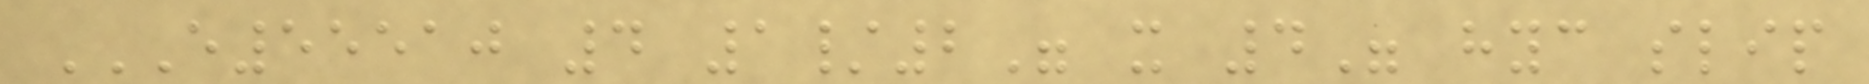E55510 4 1/2" X 4" HYC SLIP
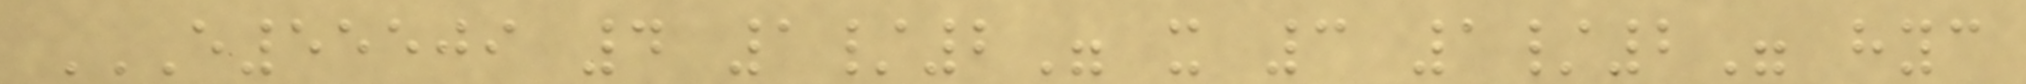E55509 4 1/2" X 3 1/2" HYC
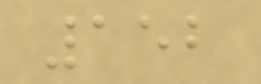152
